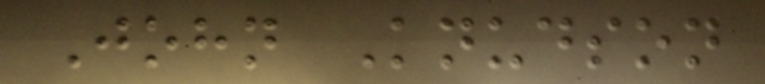John Knudson
